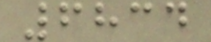6834
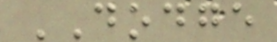DODGE
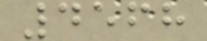4568
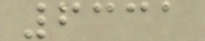6331
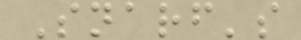Snarf's
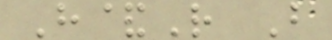H&R B
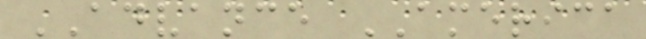ADVANCE AMERICA
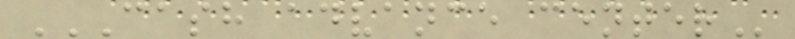CASH ADVANCE CENTER
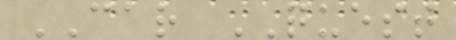CAR QUEST
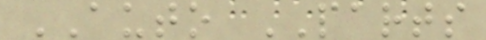AUTO PARTS
